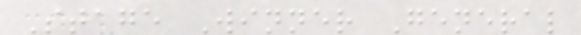Stage Winner General
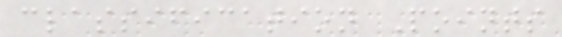classification Points
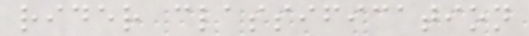rider classification
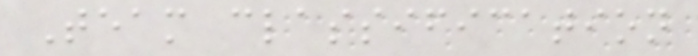Team classification
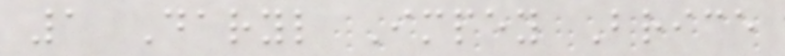1 Daryl Impey Brice
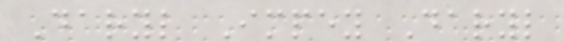Daryl Impey Daryl
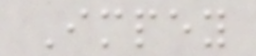Impey
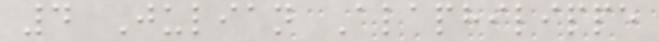4 Julian Alaphilippe
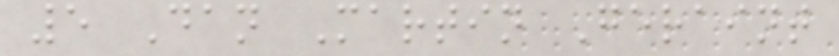5 Dan Martin Geraint
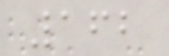162
